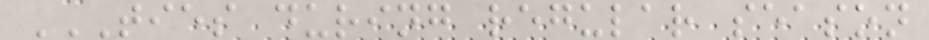TIES DURING REGULAR SEASON
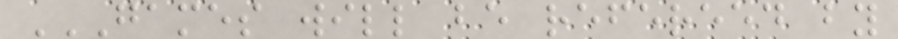GAMES WILL BE REFEREED BY
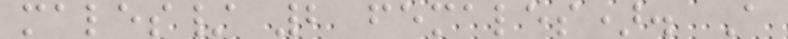males/ 2 females). A
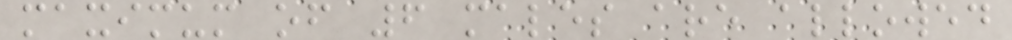maximum of 6 males are allowed
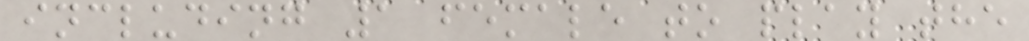including 1 female to play the
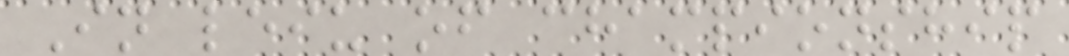In leiu of championship
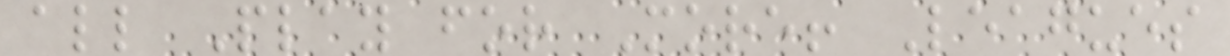all Play for More! Leagues
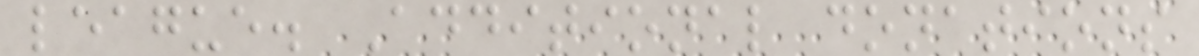league. Additional donations
